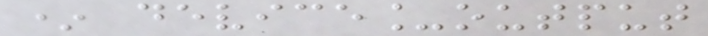* device_output
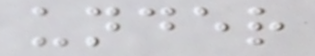under
